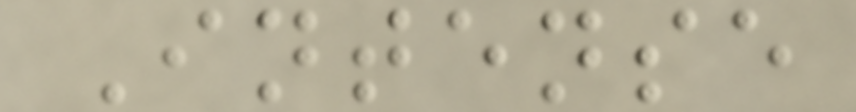Intense
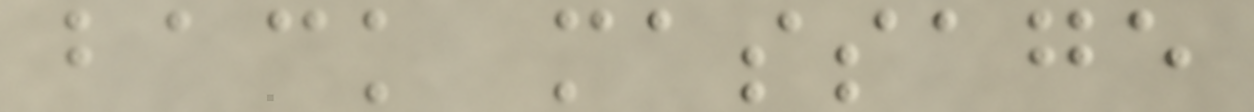back massage
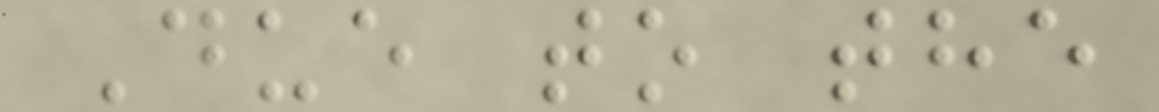Due to the
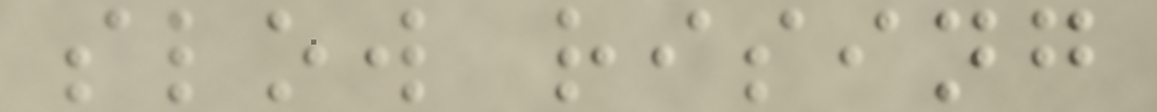slow rising
